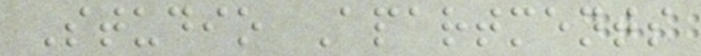Studio Apartments
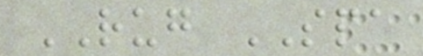RUG SPA
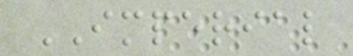IMPERIAL
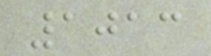1013
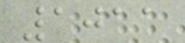1011
